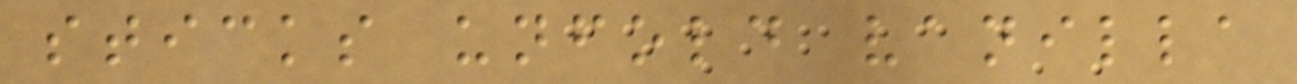sticks unfold vanilla
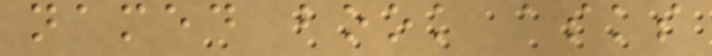named book asks
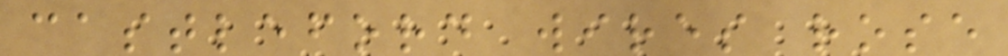castleford wires rose
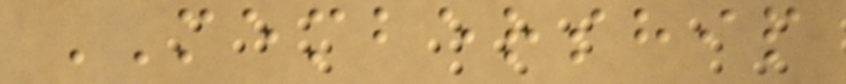MEMBERSHIP
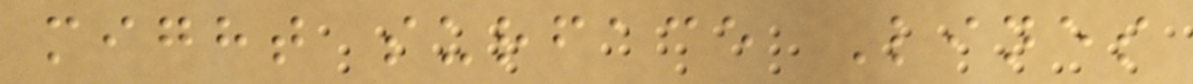might surface Lines
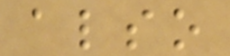also
